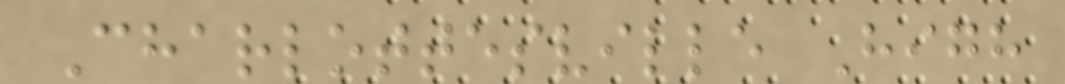Charlottesville High
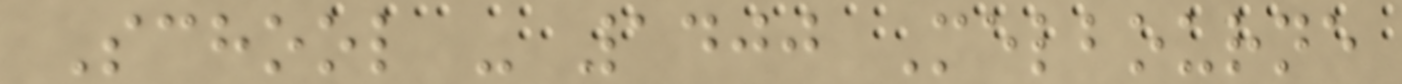School - 1400 Melbourne
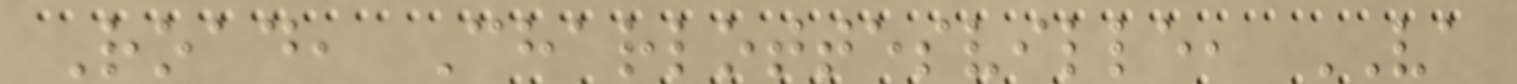Road, Charlottesville, VA
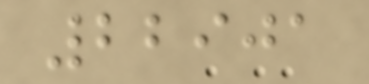22901
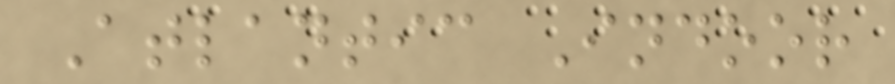Atlantic Indoor
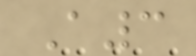A3
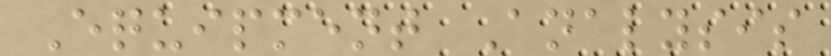Equipment Analysis
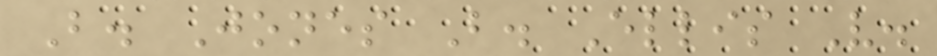B. Jones B. Ellis V.
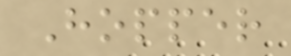Hopper
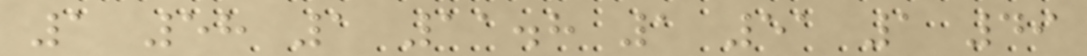1 58 1 11.8 1 51 1 49
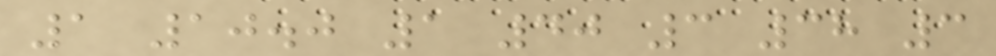1 10.0 1 40 3 38 3
